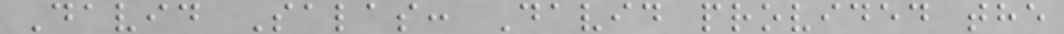David Salas: David provided the
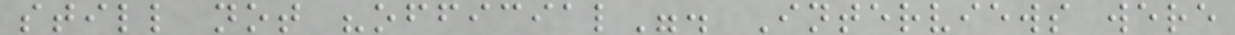still not "official". Interviews were
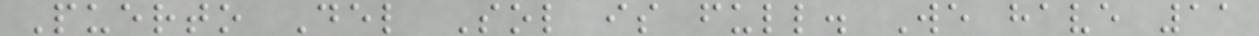Puerto Del Sol is full. We have 11
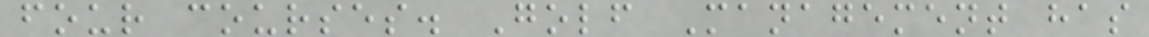four courses. Golf Management has
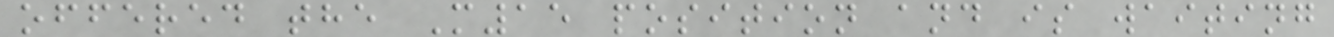offered the M15 position and is waiting
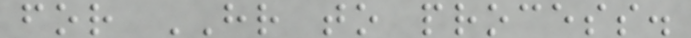for HR to process.
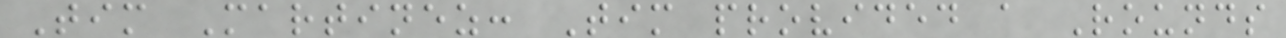Tim Martinez: Tim provided a Rounds
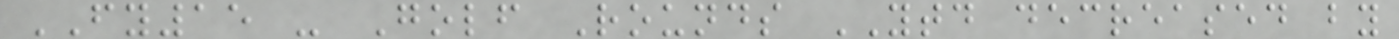FY15 - Golf Rounds YTD decreased by
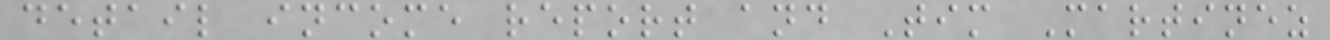detail income report and Tim Martinez
